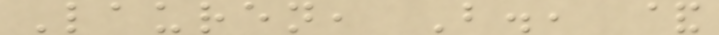Lauren, B., &
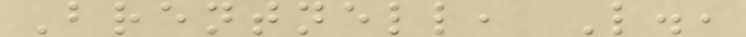Brentnell, L.,
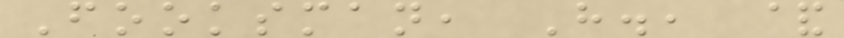Fooksman, H., &
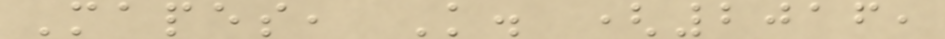Mapes, K. (2016,
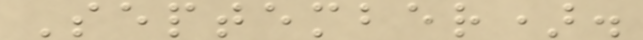September).
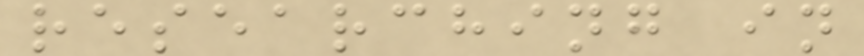researching in
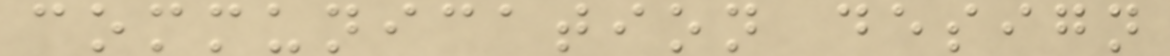communication design
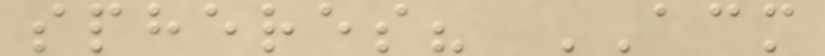spheres? ACM
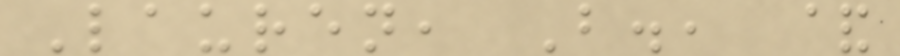Lauren, B., &
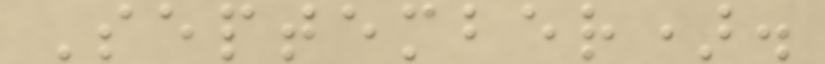September).
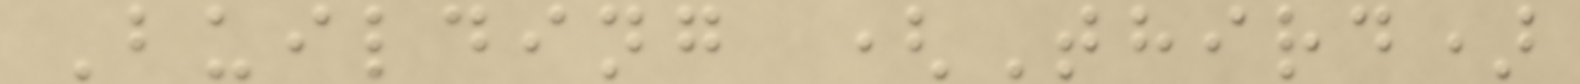Building (Third)
